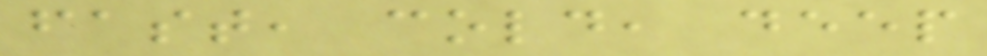fast, cold, deep
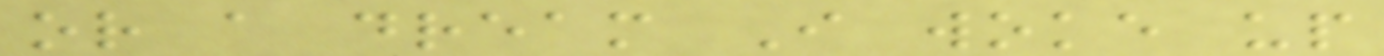or a dream I woke up
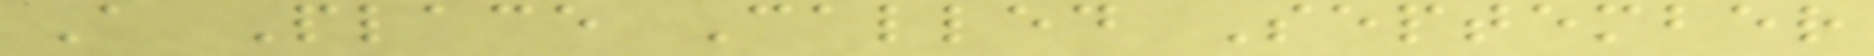A Place Called September
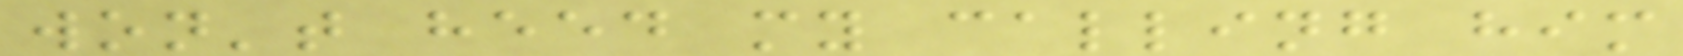won't heed my calling him
